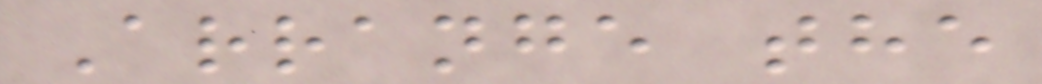Arrange the
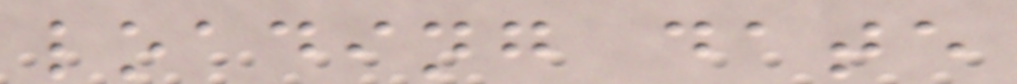loading date
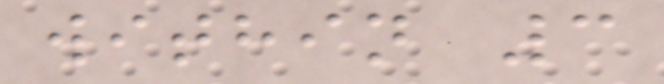within 3
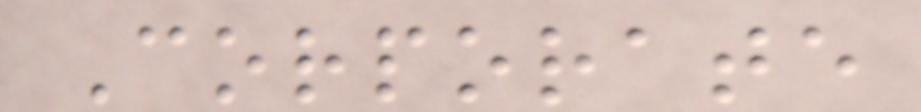Corporate
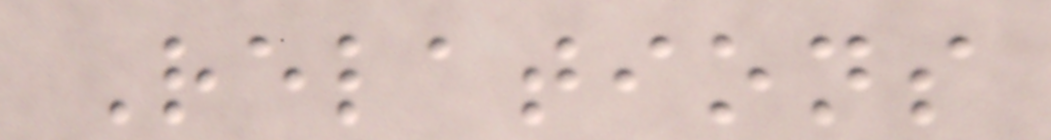Relations
